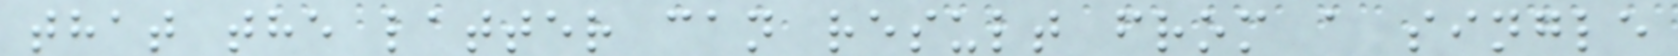that the latter can result from a single
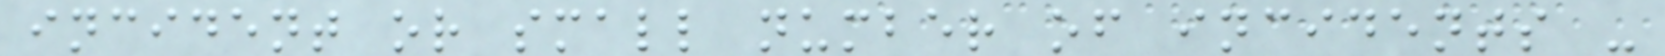incident or small number of incidents -
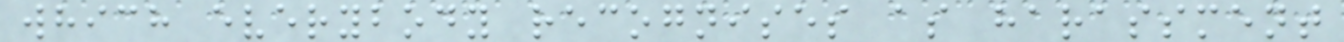which everybody recognises as harassment
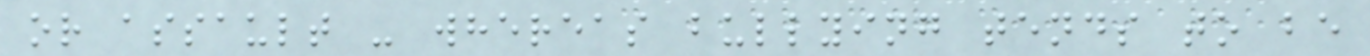or assault - whereas bullying tends to be
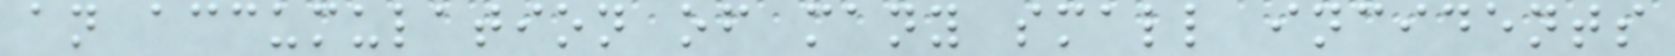an accumulation of many small incidents
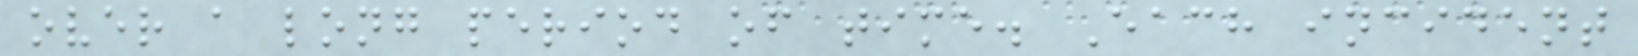over a long period of time. Each incident
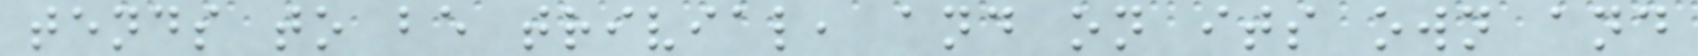tends to be trivial, and on its own and
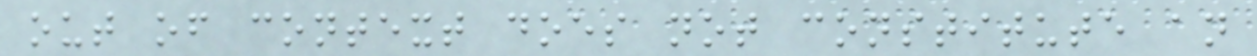out of context does not constitute an
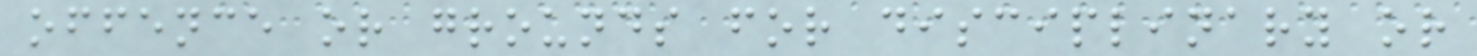offence or grounds for disciplinary or
